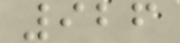926
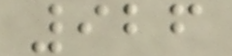926
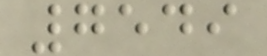7549
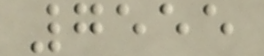7555
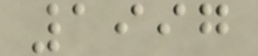1997
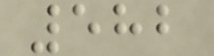582
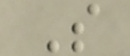S
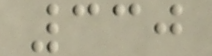330
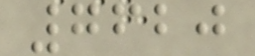7620
